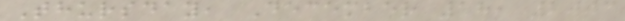Thursday, December 18, 2003
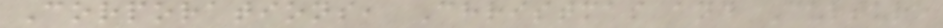Corporations, Christmas and Culture
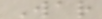War
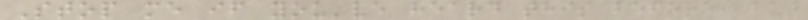Stop me if you've heard this before, but
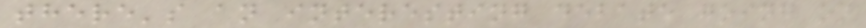there's an interesting debate going on
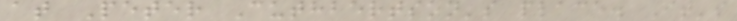at Peter Cuthbertson's place. It's
